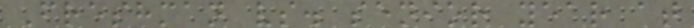Freshman vs. senior year at
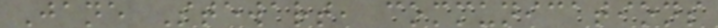Jane Stewart, communications
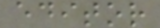editor
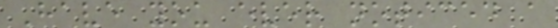Have you ever noticed a
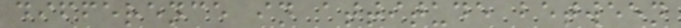difference in attitude between
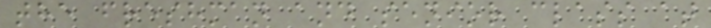the freshman and senior class at
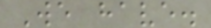We have.
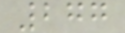277
